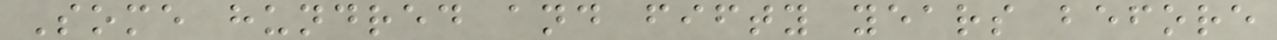Some hundred and fifty years before
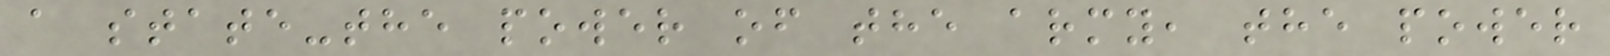a state-the power of the army, the power
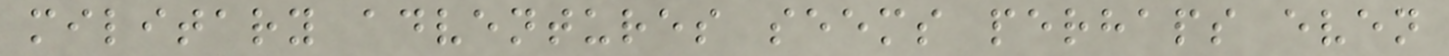military adventures seems perhaps even
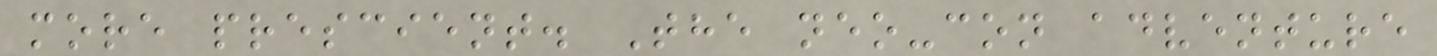more prescient. The neo-con adventure
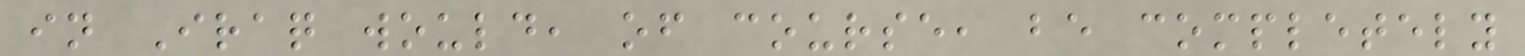in Iraq would, of course, be completely
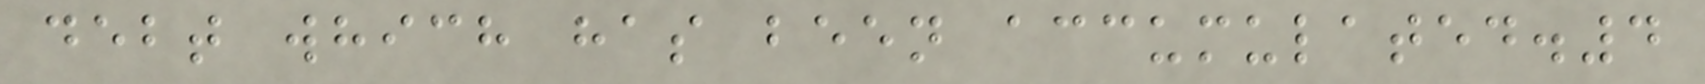debt which has been accumulated.4
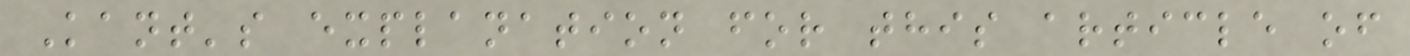Kant's explanation for this article of
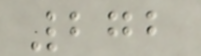272
